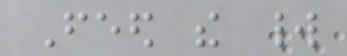Feed the world
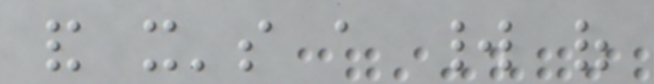and it's a world of
